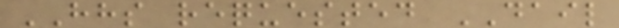HHS requested DAIL
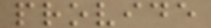provide
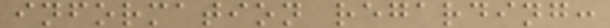information regarding:
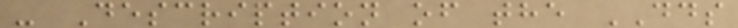- Description of the DDS
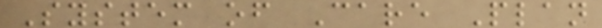System of Care Plan
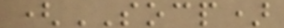(SOCP)
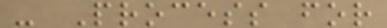- Process for
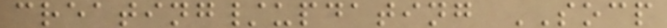creating/updating SOCP
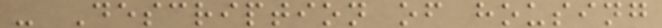- Description of housing
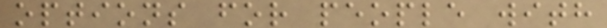options for people with
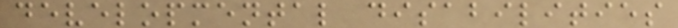developmental disabilities
